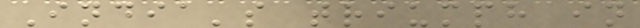India's triumph in
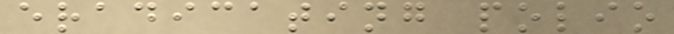eradicating polio
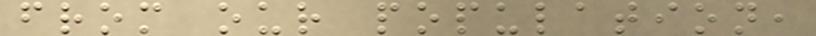from our population,
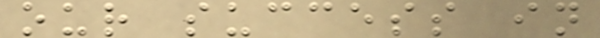our success in
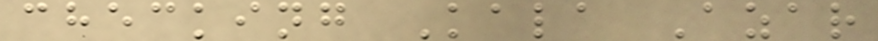checking Kala Azar
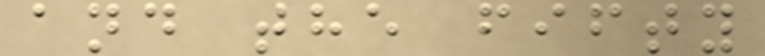and the fifty
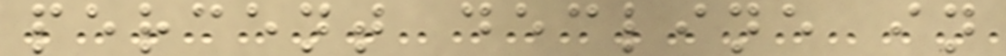percent decline in
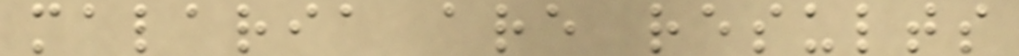malaria are results
